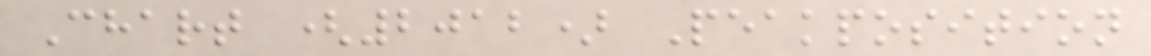Chart (2012) Peakposition
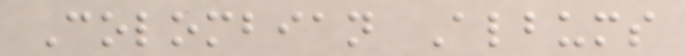Colombian Albums
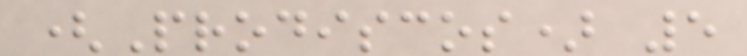(Prodiscos) 5
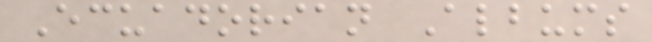Ecuadorian Albums
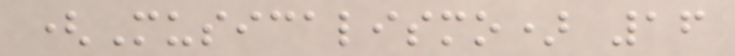(Musicalismo) 16
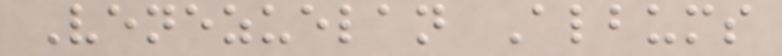Venezuelan Albums
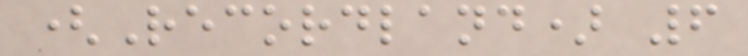(Recordland) 6
